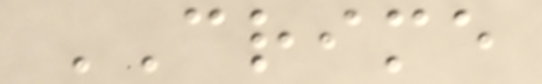CRIME
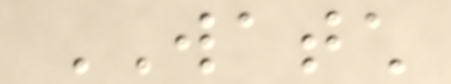WATCH
